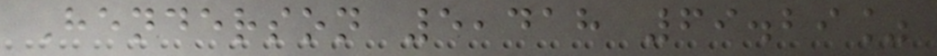Henderson 5,418 69.29%
